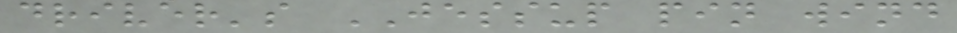driver's JESSUP pin wind
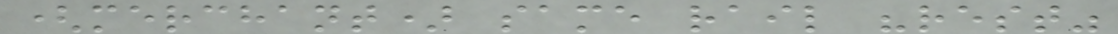(merchant) same rail "rest"
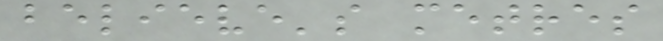believe's metres
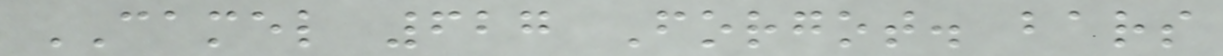CAMEL 627 Forgot. bars
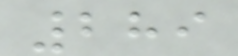289
